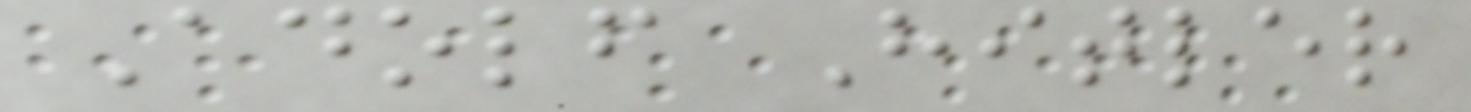Adolf Hitler
